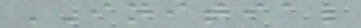INITIAL
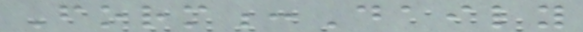Form:Daily
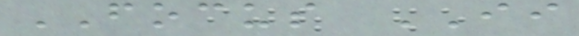FOCUS II
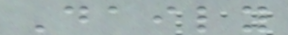Daily
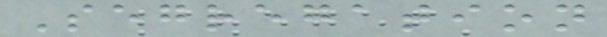Segregation
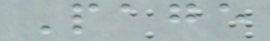Page
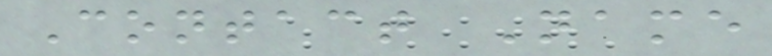Contact Name
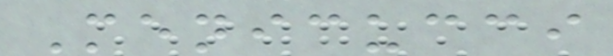Menicucci
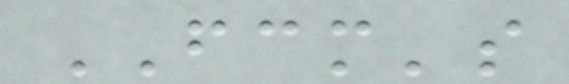FCM's
